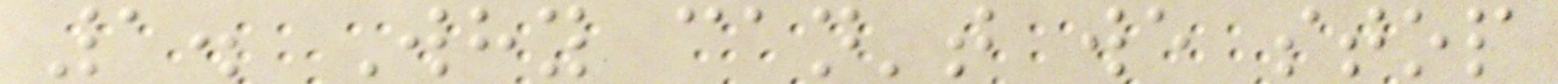1. Why can't we stop
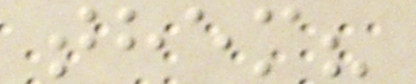them?
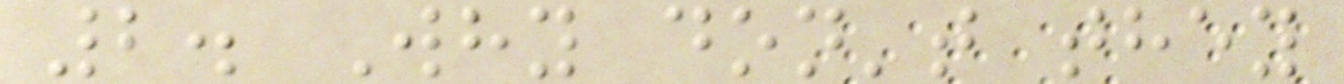2. Why don't they
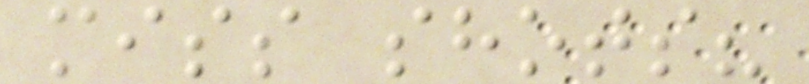miss shots?
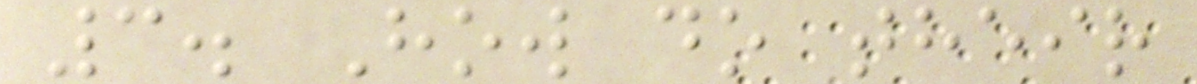3. How do their
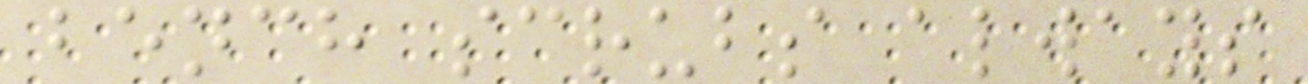bench scrubs always
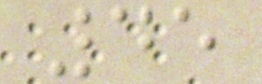45
